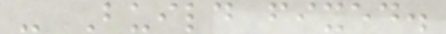- Build fixed.
